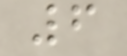6
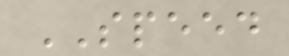SPEED
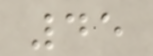45
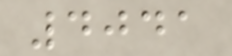4041
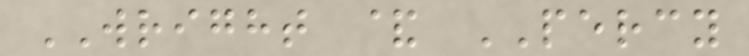WRIGHT & PERCY
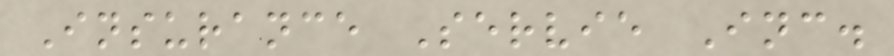Insurance Servie Inc.
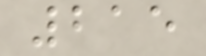215
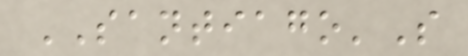SANTIAGO'S
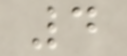4
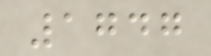1747
